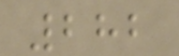282
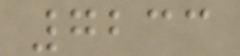7233
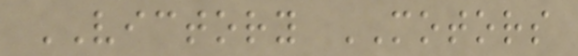VICTORY MOTORS
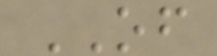OF
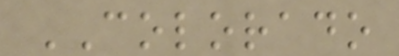COLORADO
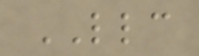LLC
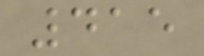415
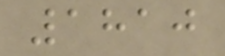1810
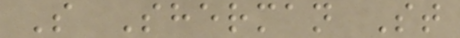S Sherman St
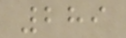289
